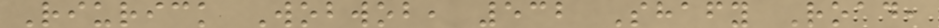Riurick Wobwob, 532 Shafy Road,
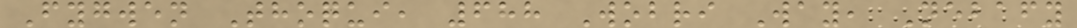Fygwen Thoqui, 688 Wobri Way, Nebafy
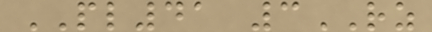PL41 3RZ
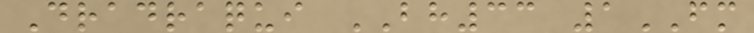Dradraqui BH33 1FM
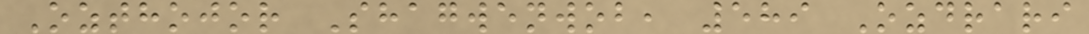Ozthojor Shagwenwob, 589 Ozdrari
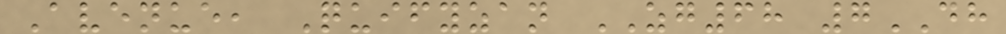Avenue, Quifyzan ZG68 7DH
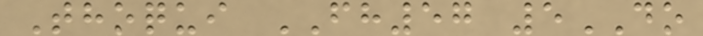Thoqui FH57 5DO
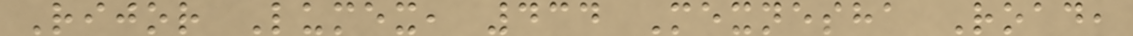Rijor Lumex, 434 Mexnesha Road,
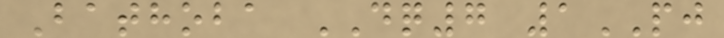Bathoba DQ7 1PJ
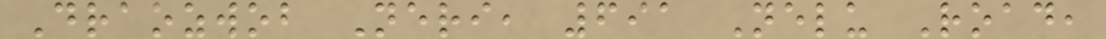Draozwob Neri, 691 Nelu Road,
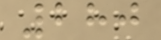280
